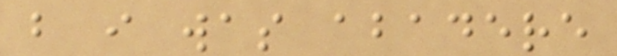b i was abadere
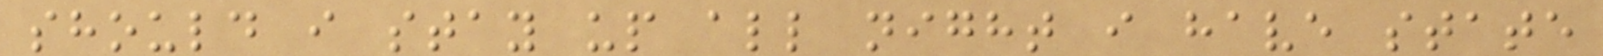should i stay up all night i have state
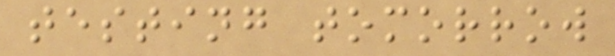testing tomorrow
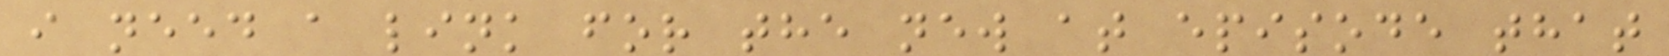i need a link for the new at episode that
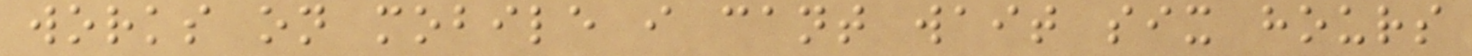works on mobile i cant wait six hours
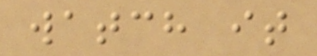watch it
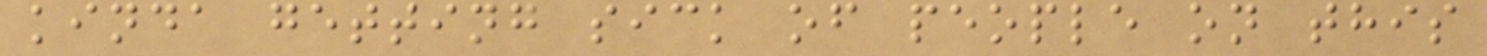kinda getting sick of people on this
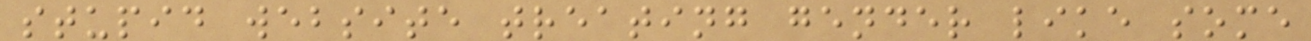stupid website treating gender like some
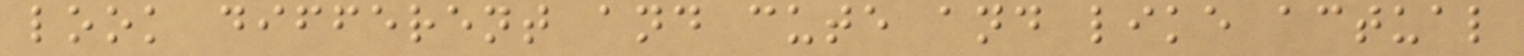look different and cute and like actual
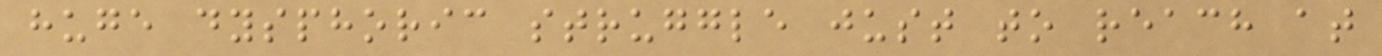huge dysphoric struggle just to reach at
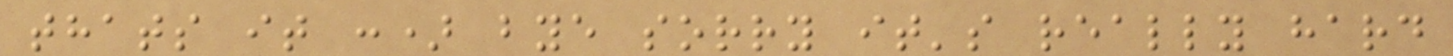thats it :) bye sorry it's really hard
